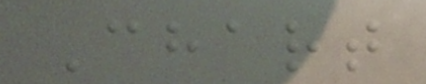Chart
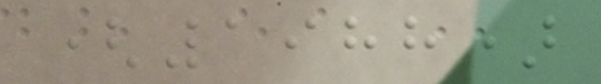(1988)
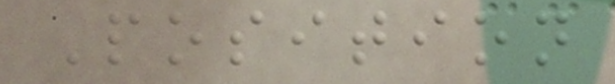Position
